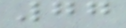77
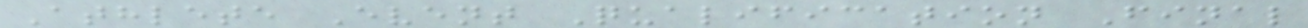Athlete Event Qualification Final
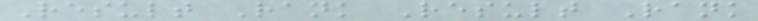Result Rank Result Rank
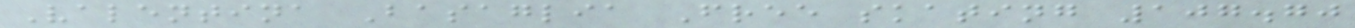Valentina Basaglia Free skating 107.70
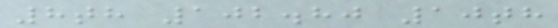8th 102.80 10th
